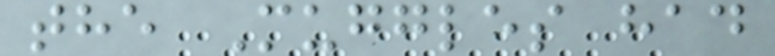the Muggles had
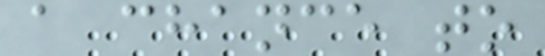a chance to
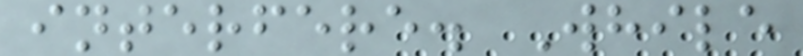interfere. While
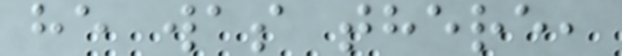he was there,
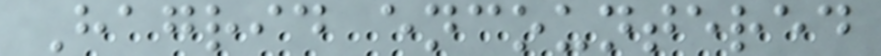Hagrid encountered
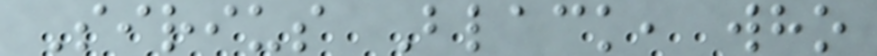Sirius Black, who
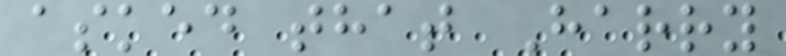asked that Harry
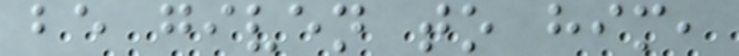be given to him,
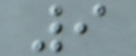9
